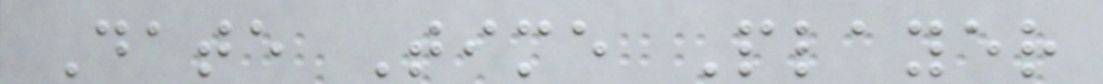Date Time Player
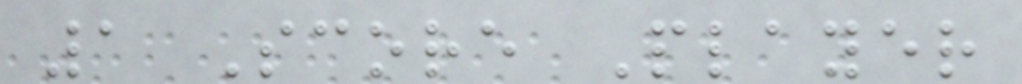1 Score Player
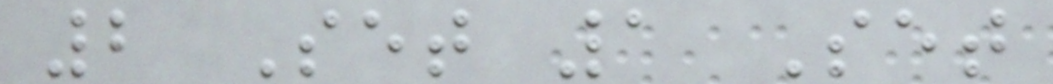2 Set 1 Set
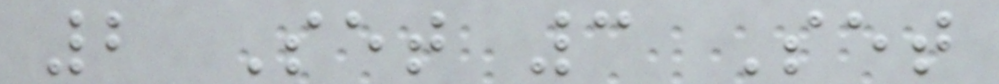2 Set 3 Set
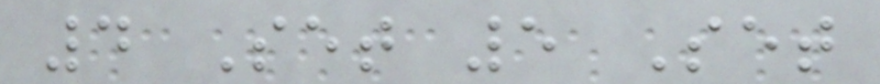4 Set 5 Set
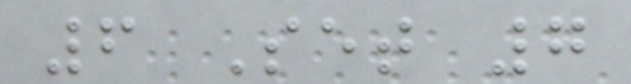6 Set 7
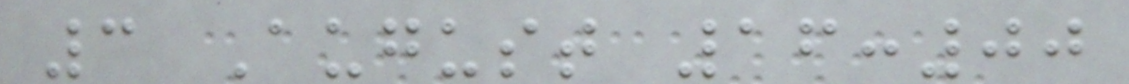3 August 16:00
